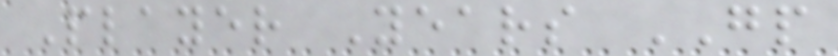Player Years GP
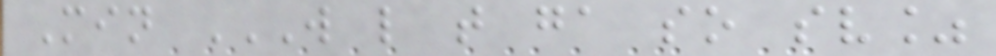Min W L T GA SO SV%
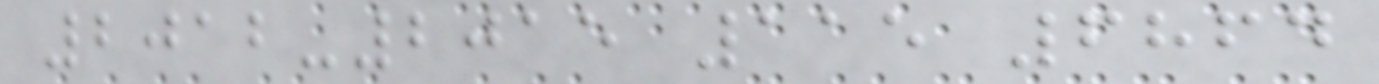2012-2015 115 6864
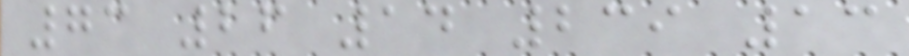73 26 14 239 13
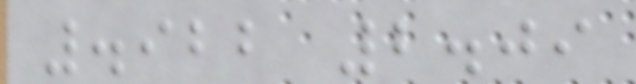.922 2.09
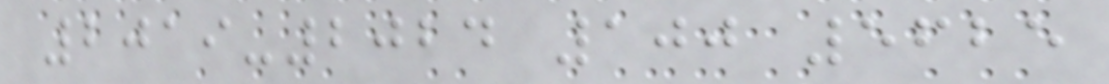2019-2024 100 5625
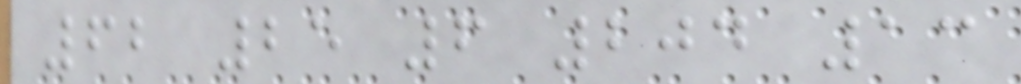62 25 6 204 13
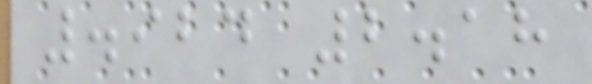.924 2.18
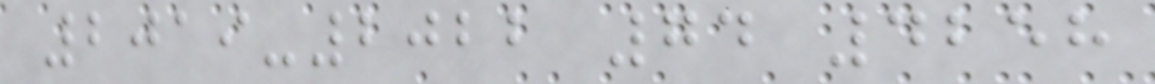2019-2022 74 4258
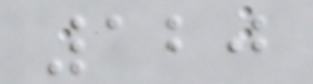120
